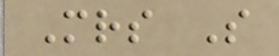Mrs S
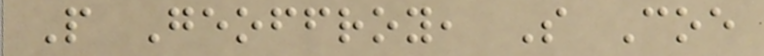P Geoffroy, S Coe
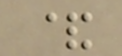&
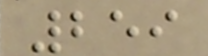259
